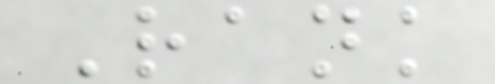Rank
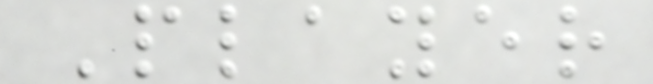Player
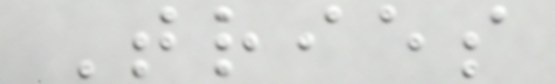Tries
